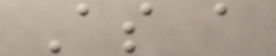As a
